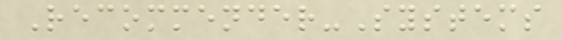Recommender-Systems
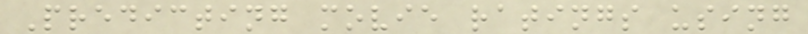Predicting movie ratings using
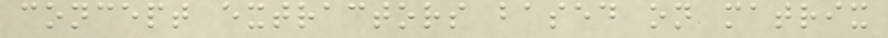concept extractors based on matrix
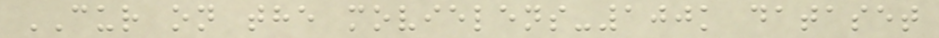CUR on the movielens-100k dataset
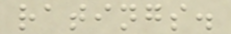ratings.
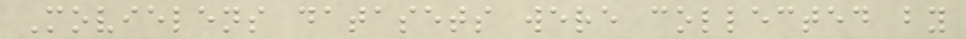Movielens datasets were collected by
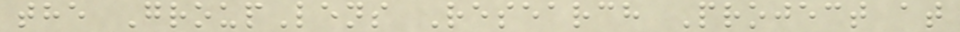the GroupLens Research Project at
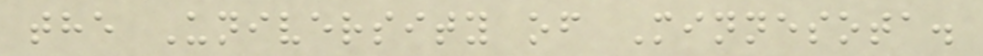the University of Minnesota.
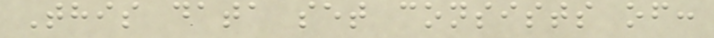This data set consists of:
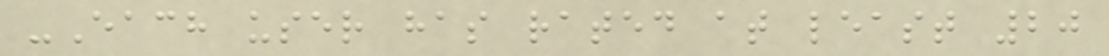-Each user has rated at least 20
